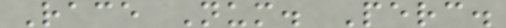Race Num. Perc.
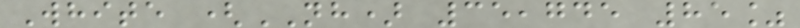White (NH) 35,745 85%
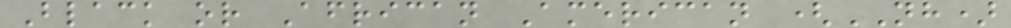Black or African American (NH)
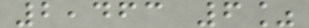2,463 6%
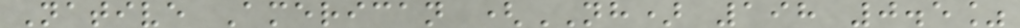Native American (NH) 198 0.5%
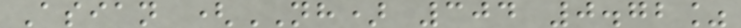Asian (NH) 304 0.72%
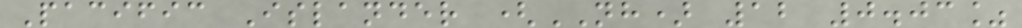Pacific Islander (NH) 12 0.03%
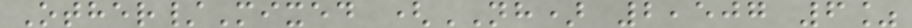Other/Mixed (NH) 2,507 6%
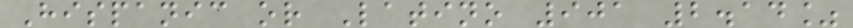Hispanic or Latino 901 2.14%
